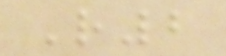R2
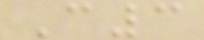C3
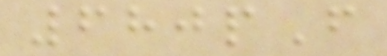680pF
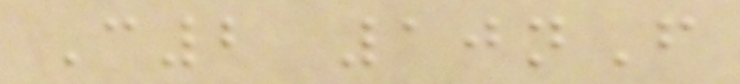C2 10nF
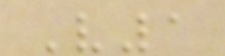V1
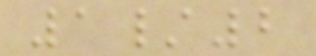1/2
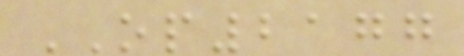OP2177
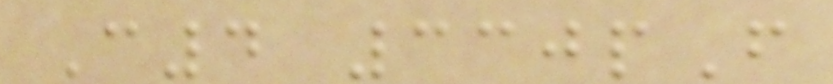C4 330pF
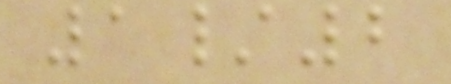1/2
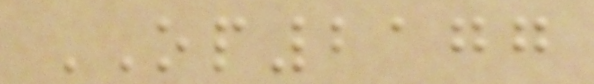OP2177
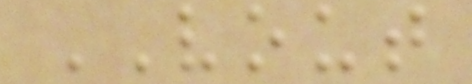VOUT
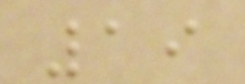19
